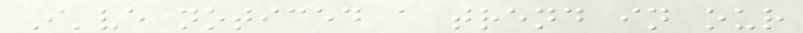I've noticed a trend in our
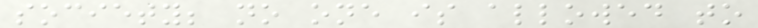society; no one is allowed to
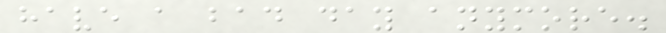have a bad day anymore.
